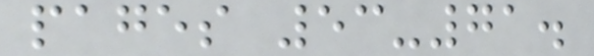pages 53-71.
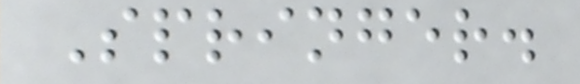Springer.
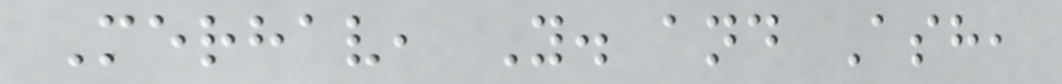Merhav, Y. and Ash,
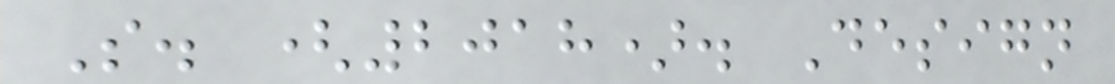S. (2018). Design
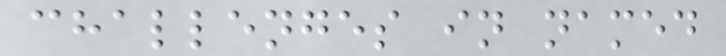challenges in named
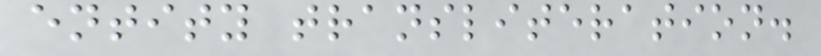entity transliteration.
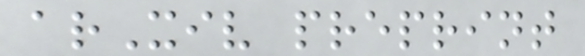arXiv preprint
